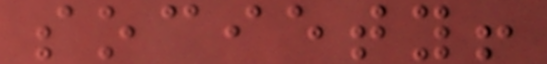society!
